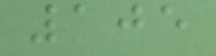105
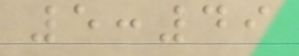5:49
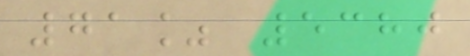71% 5380
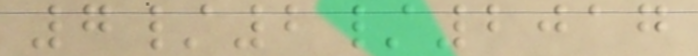7/2/2017
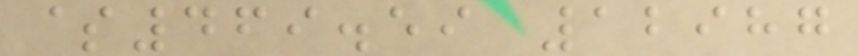$469.59 12987
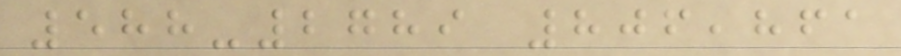588-2789 806,861
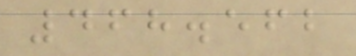468.562
